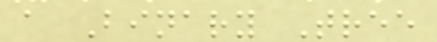a Binary Tree
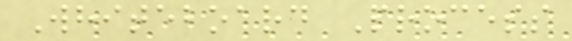Whiteboard Process
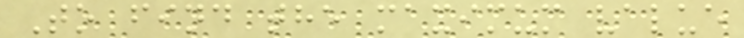To find the maximum value
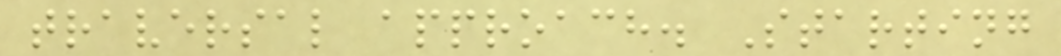traversal approach. Starting
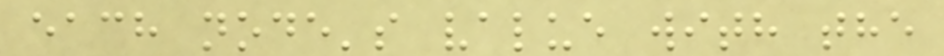each node's value with the
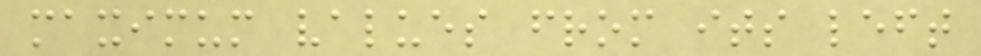maximum values from its left
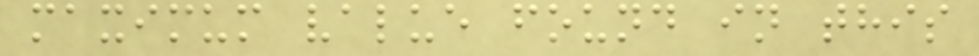maximum value found in this
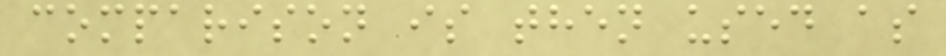comparison is then used as
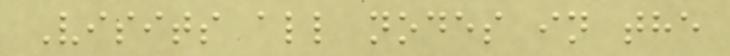Visits all nodes in the
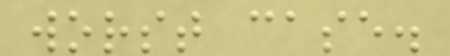worst case.
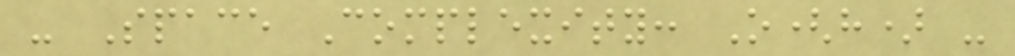- Space Complexity: O(h) -
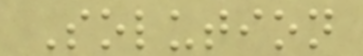Solution
